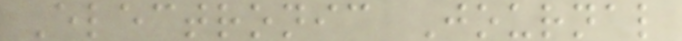Electronic Journal
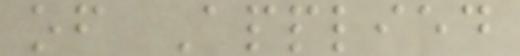of Applied
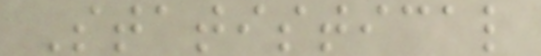Statistical
